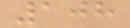108
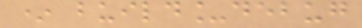* build_debug
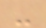-
